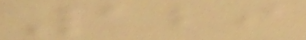129
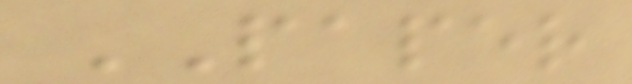PAPER
